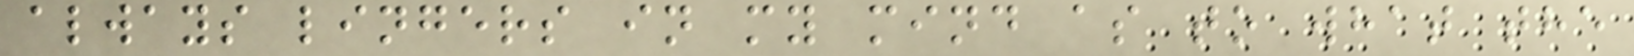always lingers in my mind as to what the
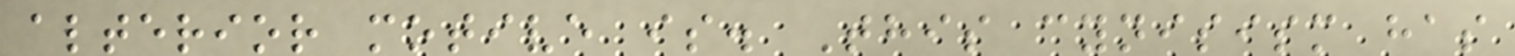alterior motive is. This cynisism has
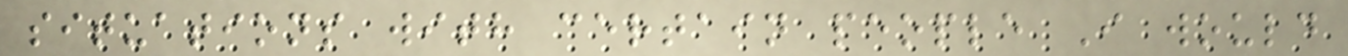situations with certain people I would
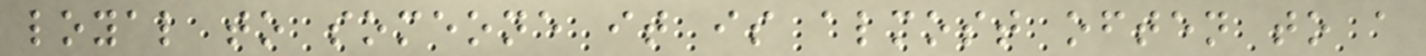loyal to someone it is almost often to a
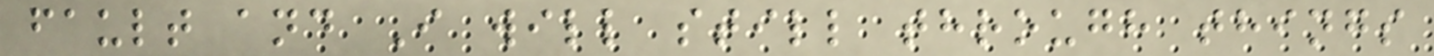fault and I will still through things
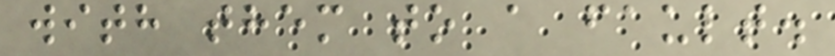with them to a fault.
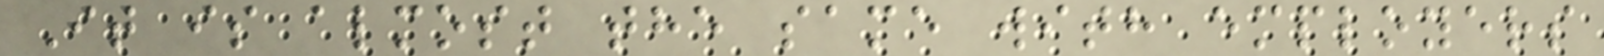It is almost the same with employers
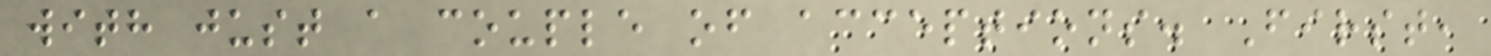with just a couple of acceptions. First,
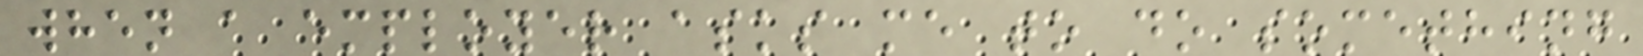when a employer asks me to do something
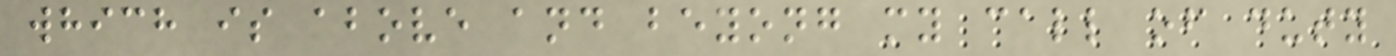which is above and beyong my call of duty
